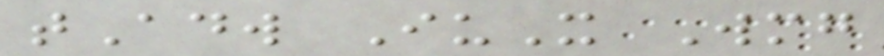tAdw IuX Wmg
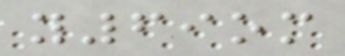y69om
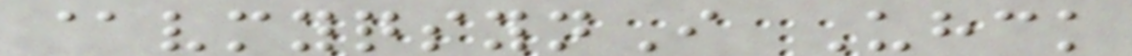@vmyqsynI Uhck
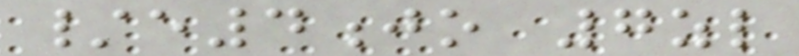/e4jo 7zl
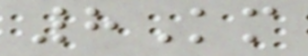8Km
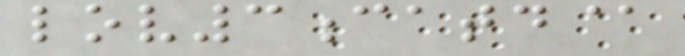lov3catd@
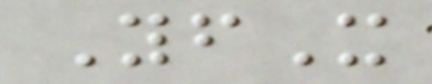YfX
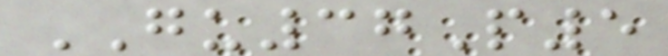GU37P5
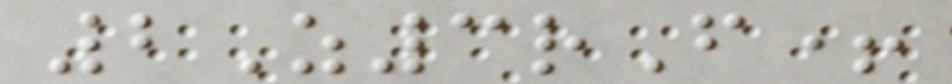2Z3rF+
